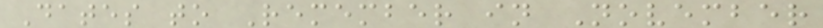Dates to Remember in November
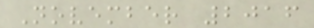November 2016
